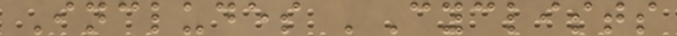Includes 'Cyclists
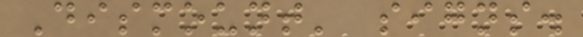Dismount' signs.
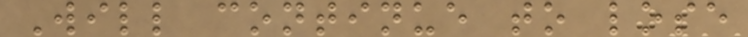Will continue to lose
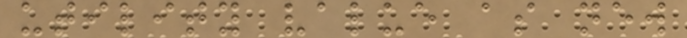utility value as new
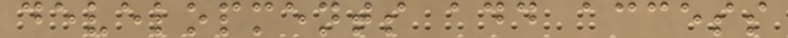developments add access
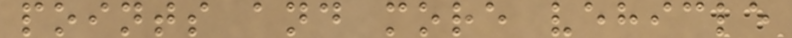points and more vehicle
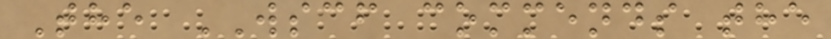The WSCF commends the
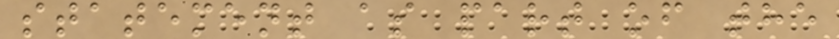statement as part of the
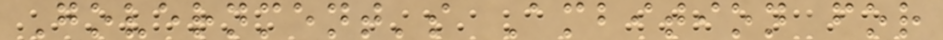Government's Ambition for
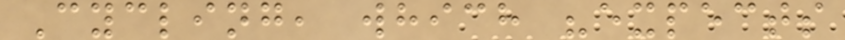Cycling, which "expects
